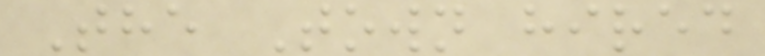The Town hired
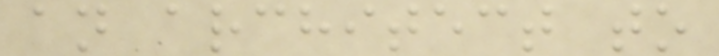an architect to
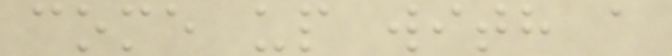come up with a
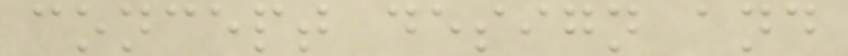concept design and
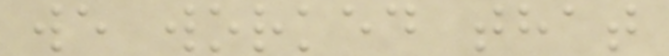we worked that
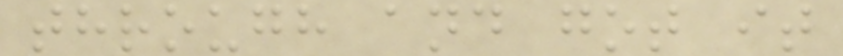through and got it
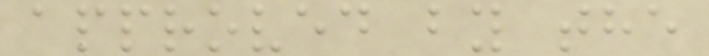approved by the
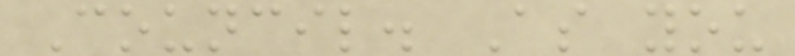Council. As you
